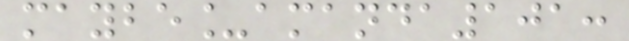maybe_amanda101:
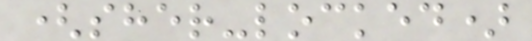(sher-locked)
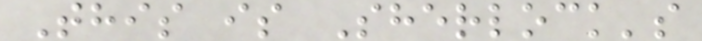This is Sherlock's
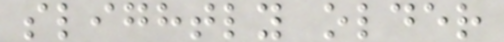slightly older
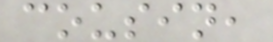cousin,
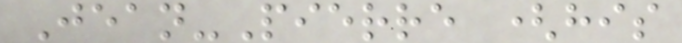Jean-Pierre (his
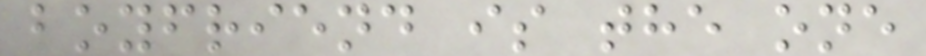boyfriend is the one
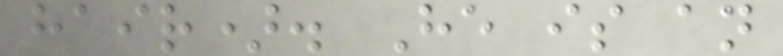hair). He is an
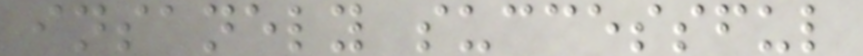insanely successful
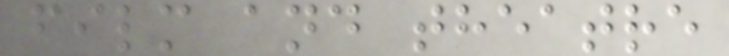film and theatre
